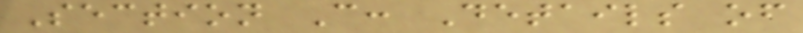Section C: Details of
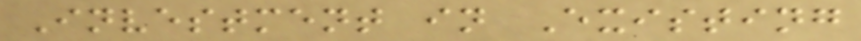Investment in Existing
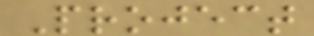Project
